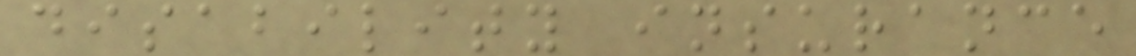disability insurance
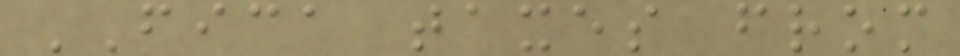FICA taxes from
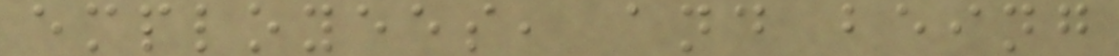employees, and being
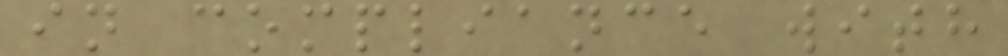in compliance with
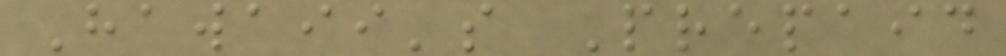Hawaii's Prepaid
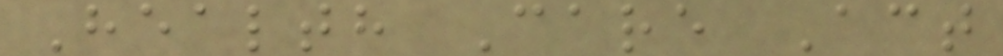Health Care Act
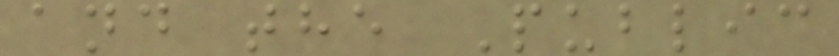and the Public
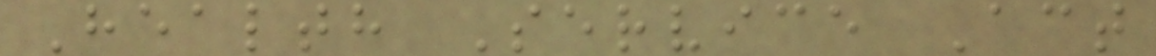Health Service Act
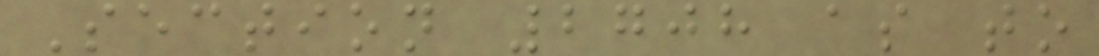Section 2708 as to
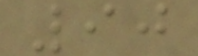90
